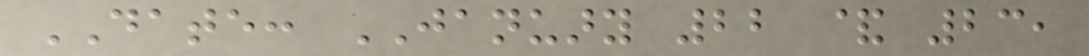DATE: JANUARY 22 & 23,
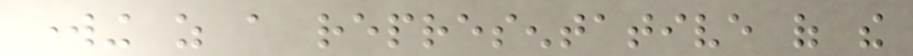working as a representative of the
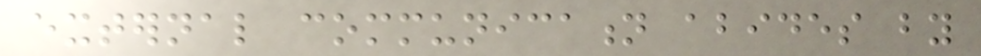external communication abides by
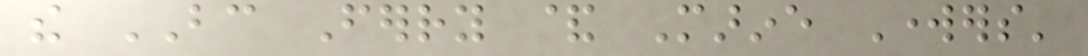the BC Ferry & Marine Workers'
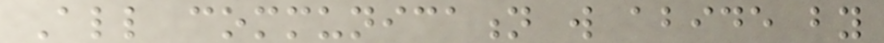All communication will abide by
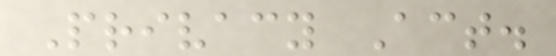Privacy Act.
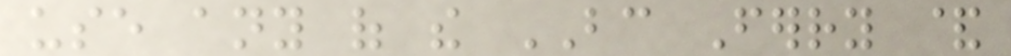use any of the BC Ferry &
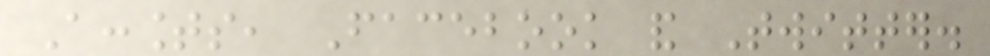Accounts, Facebook and Twitter.
